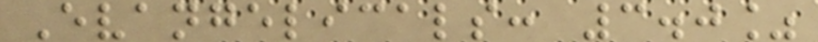Evangelicals: 3.0%
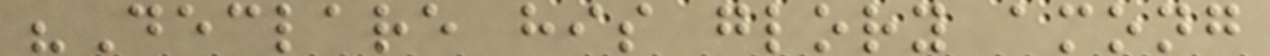"Declare his glory among
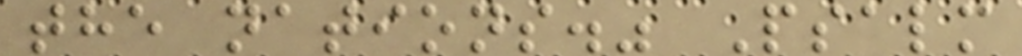the nations." Psalm
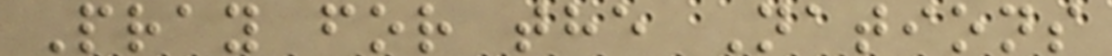Pray for the Nations
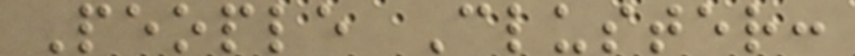People Cluster:
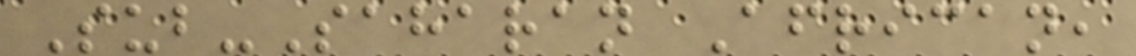Sub-Saharan African,
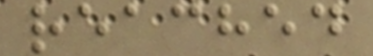reached
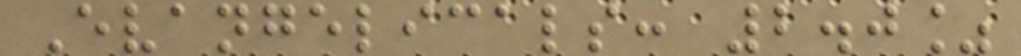Evangelicals: 2.0%
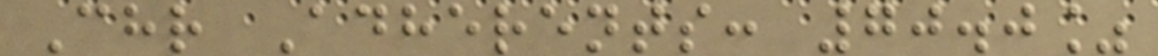Chr Adherents: 70.0%
